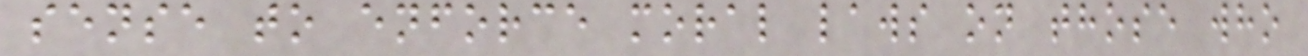sense to enforce moral laws on those who
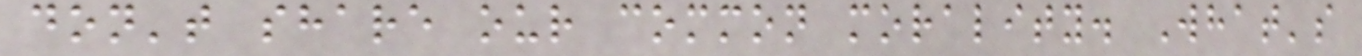don't share our common morality. What's
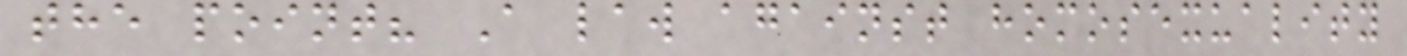the point? A law against homosexuality
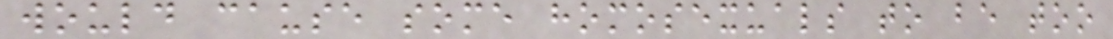would cause some homosexuals to be too
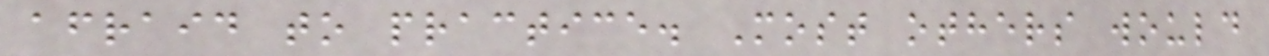afraid to practice. Most others would
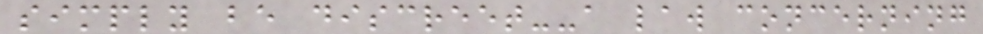simply be discreet--a law concerning
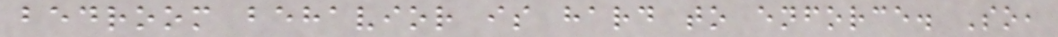bedroom behavior is hard to enforce. So,
